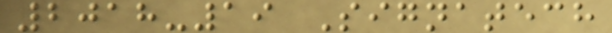2018-19 Signatech
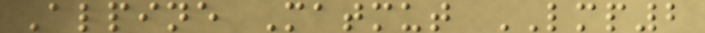Alpine Matmut LMP2
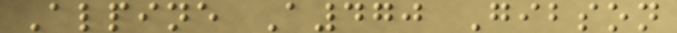Alpine A470 Gibson
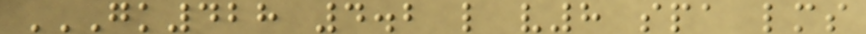GK428 4.2 L V8 SPA LMS
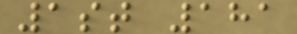1st 181
